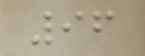96
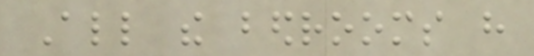All the bedrooms have
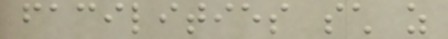facilities such as
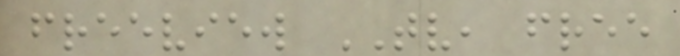freeview TV, free
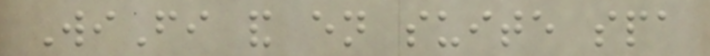WiFi and en suite spa
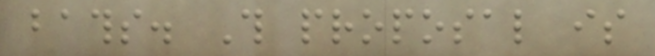baths. This proposal is
